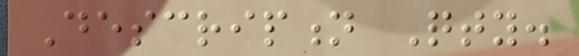Description Qty.
